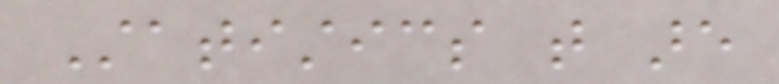Statistics that are
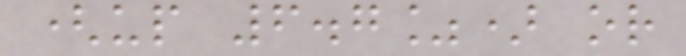(up 6.7%) or
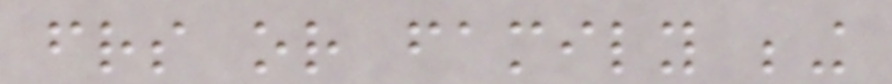friends or family being
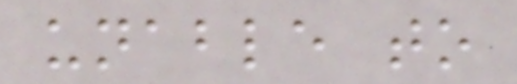unable to
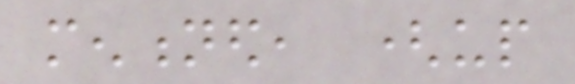mentioned, (up
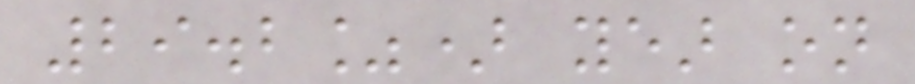29.2%) year on
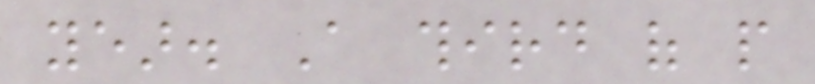year. A third of people
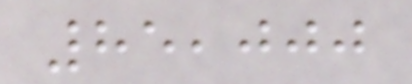85,000
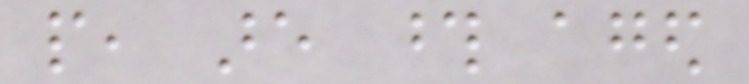people, are those aged
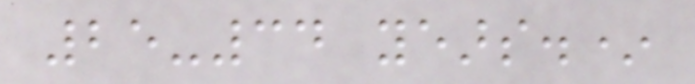25-34 years.*
